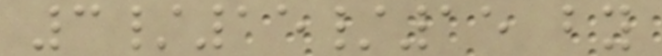3/15/15 by
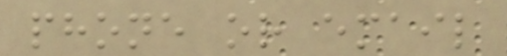phone or email
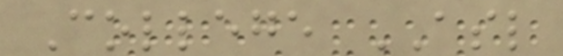College ASL
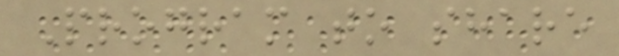Program to share
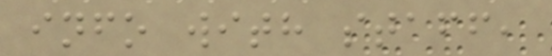info with staff,
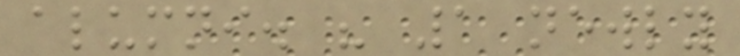alumni. " 1 newly
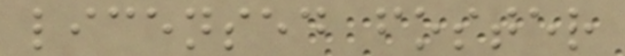licensed foster
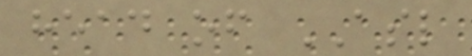head of ASL
